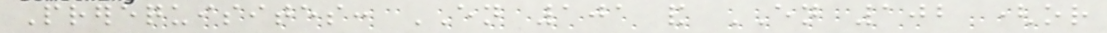Prerequisites: EN 101 and EN 102 (or
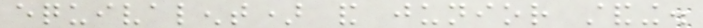equivalent) and junior standing.
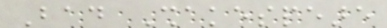Bad Shakespeare
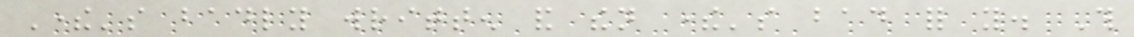There's badly written and then there's bad for you. This
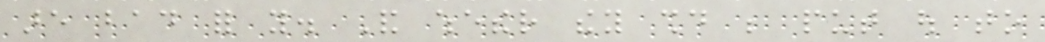are bad for you. And whether they should be put out to
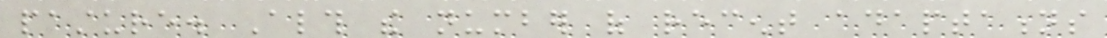pasture. Although the number of recent adaptations
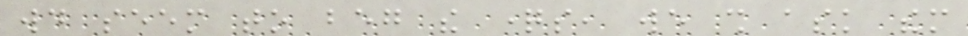would seem to beg the questions, we shall ask them
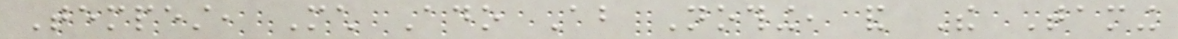Tempest, Much Ado About Nothing, and The Taming
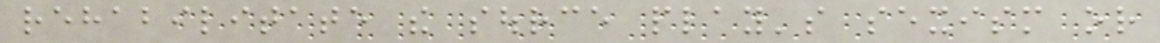rehabilitate the source play's sexism or
